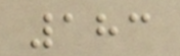183
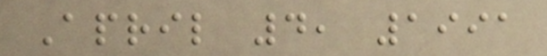April 4, 1991
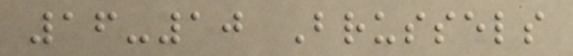16-10 Brussels
